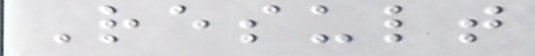Result
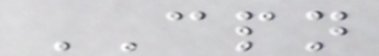CPN
